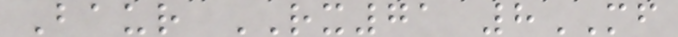Baur RX71 8MF
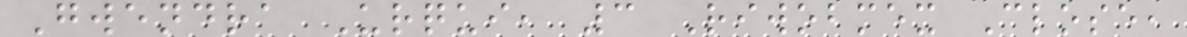Gwendra Urqui, 3 Riwobmex Close,
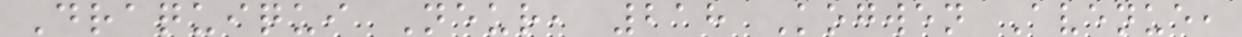Draquiqui Neur, 218 Kogwen Avenue,
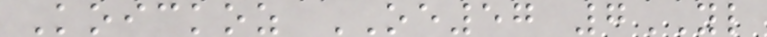Koickoz OE57 7YL
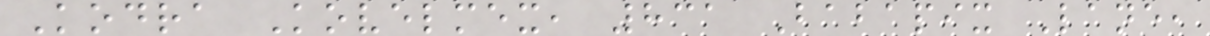Kodra Kovelmex, 831 Babapix Lane,
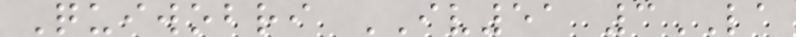Quiwobri IV51 3LA
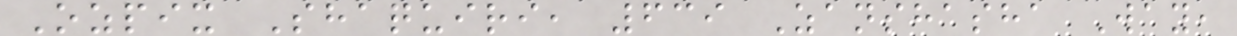Ozpix Shaquiri, 639 Zanshasha Way,
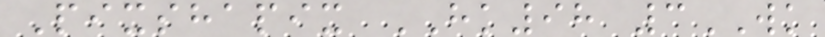Pixshapix HK98 3WK
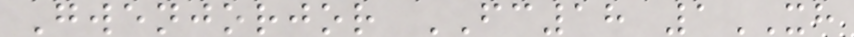Gwenjorjor FC18 1XH
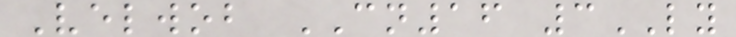Velwob CN16 3LY
